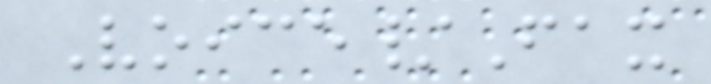Voice/Fax
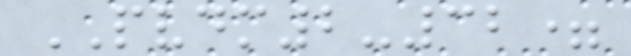PVDM2-32=
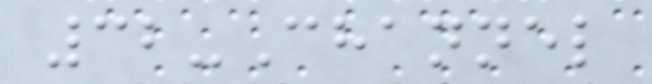32-Channel
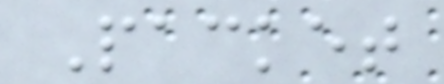Packet
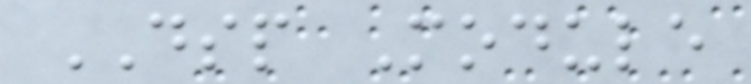DSP Module
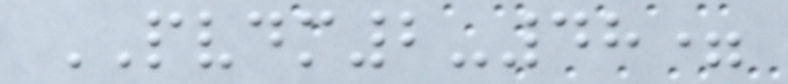PVDM2-48=
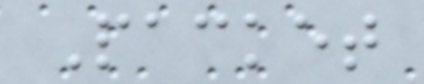Packet
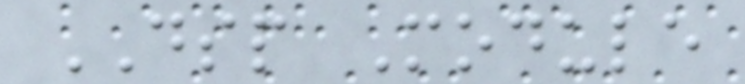DSP Module
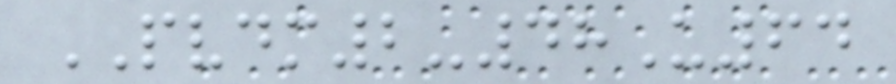PVDM2-48U64
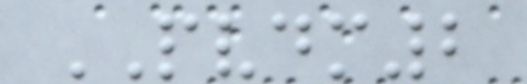PVDM2
